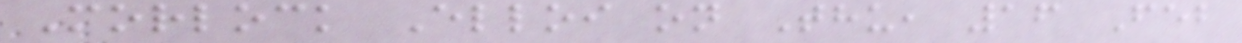Morlock Elloi on Thu, 16 Feb
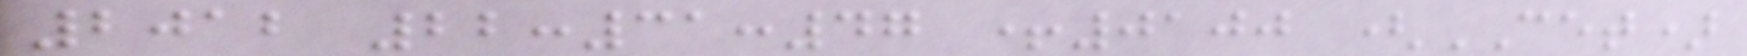2012 22:31:47 +0100 (CET)
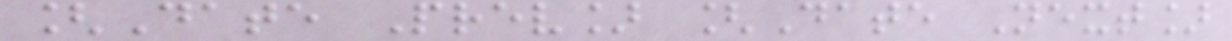[Date Prev] [Date Next]
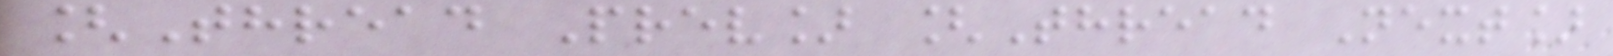[Thread Prev] [Thread Next]
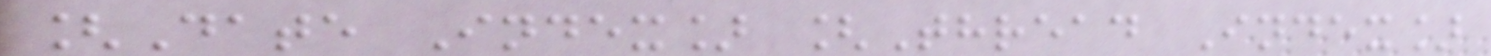[Date Index] [Thread Index]
